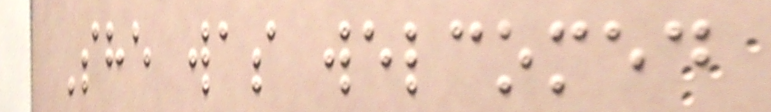She was welcomed
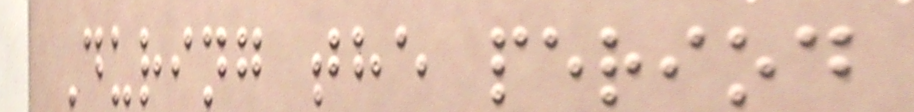During the period
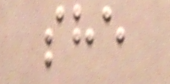she
